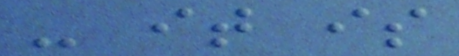- it is
